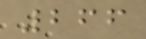266
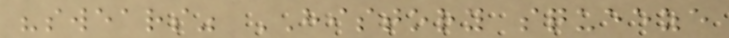"swears" HISTORY squeeze
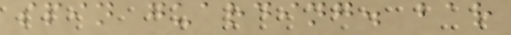spin guarding. bar
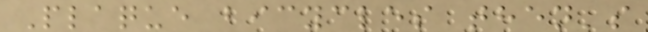Plaque bicycles then's
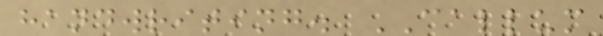handwriting. CALLUM
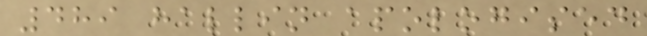489 hallin apologised
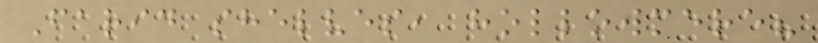Farid shelves, hollowmere?
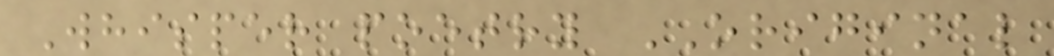Whisper poetry ORIGINAL
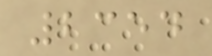2354
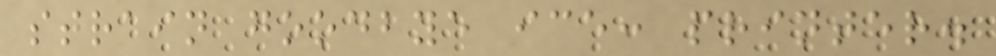strain goodbye ice: printer.
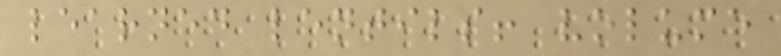learned lentils! volume
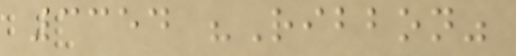3354 "Ribbon"
